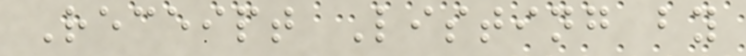Receipt Listing by
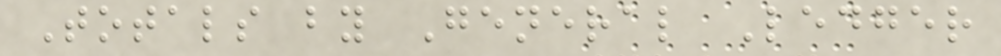Totals by General Ledger
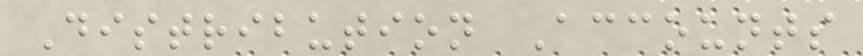Distribution Accounts
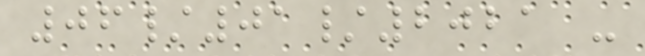06/01/2021 -
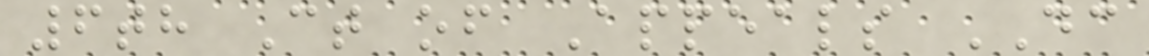6th Ct of Appeals DC
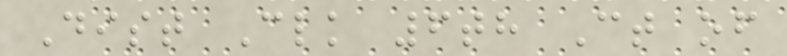Dist Clk 6th Ct of
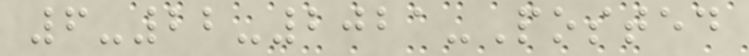6-22-2021-Posted
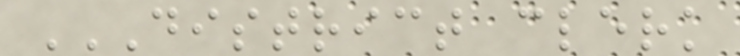DISTRICT CLERK
